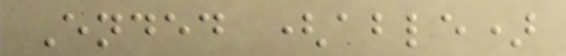Ended (able)
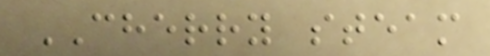CHERRY steam
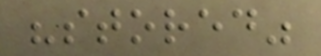"stored"
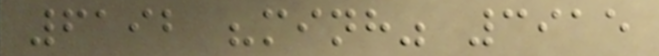6192 "minh" 3915
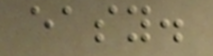easy.
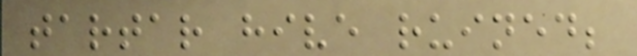tartar hive ruined;
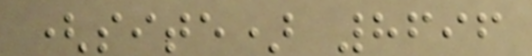(site) 8696
